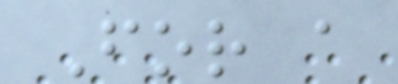For a
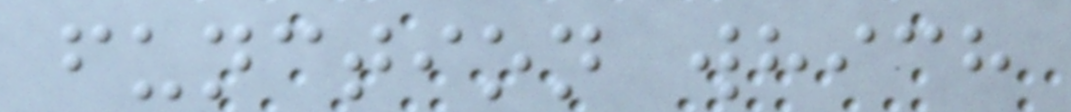function which
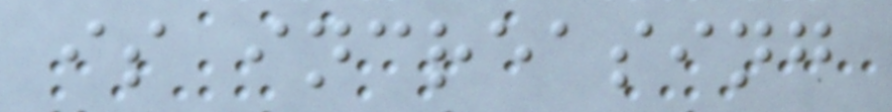is increasing
